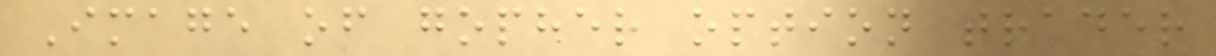Image of gopher option trader
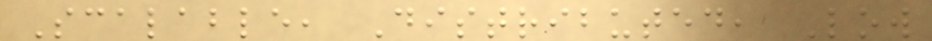Scalable, Distributed, Low
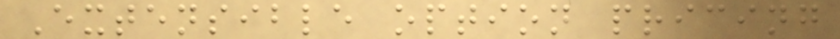Extensible option pricing
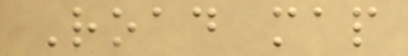Road map
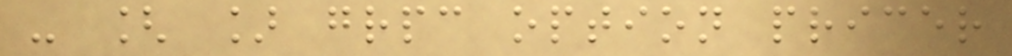- [ ] grpc option pricer
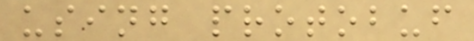using protobuf
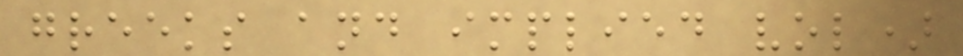greeks and implied vol)
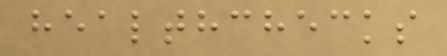healthchecks
